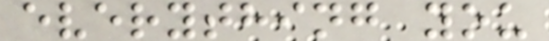everything you
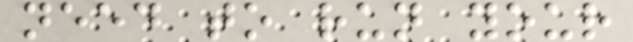need to run your
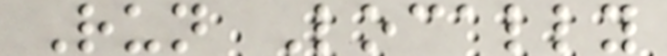Run Locally
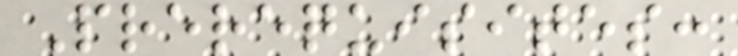Prerequisites:
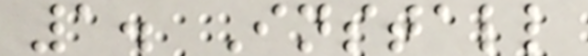1. Install
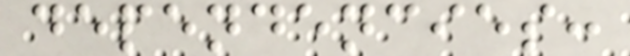dependencies:
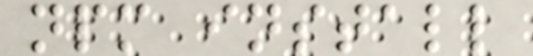npm install
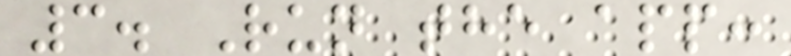3. Run the app:
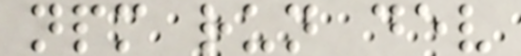npm run dev
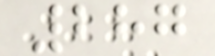287
